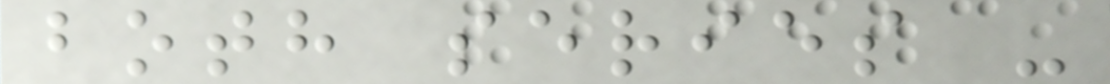both series -
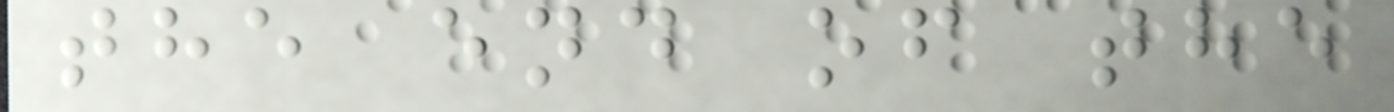the end of the
